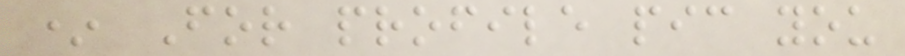* For profile pic you
